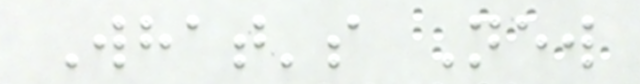What's New
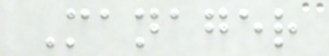Manager
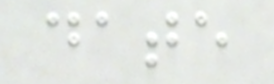date
